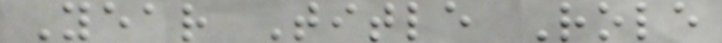Year Title Role
